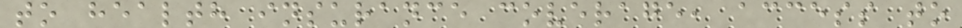to health insurance coverage, access to
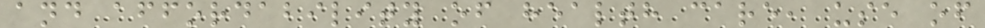and affordability of health care, use of
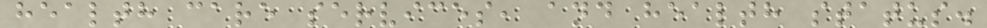health care services, and health status.
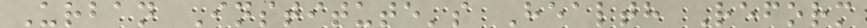Urban Institute's Health Reform
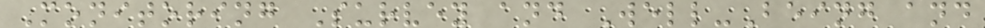Monitoring Survey and Well-Being and
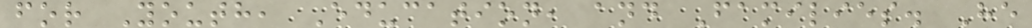for Youth, Education, and Families. He
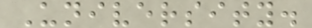University.
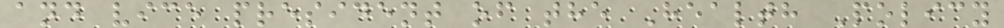and vice president of the Health Policy
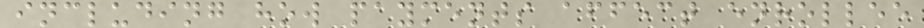including how payments affect enrollee
